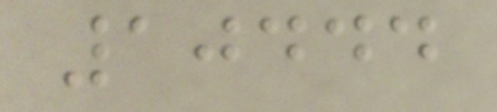10444
